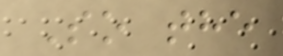So the
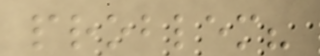problem?
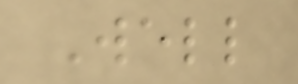Well
